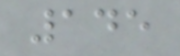145
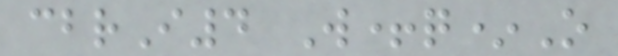cbrI4 W+q*O
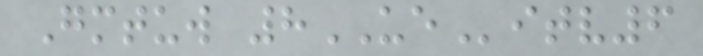Gmtuw 8UEitv6
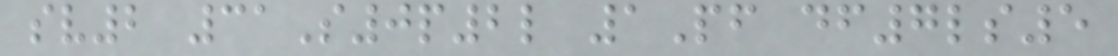sv2 31S0p2l 1Pf df7ls5
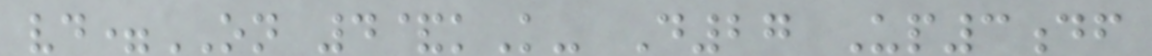vd=ON 4&kK- D27 Up3df
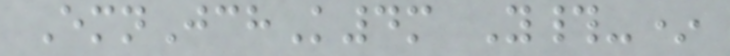EmnJchK4m Y#-*
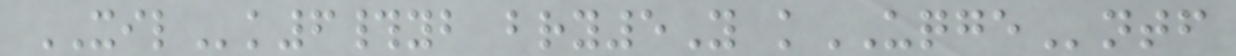XILk6#yb bry5Y kUQGEntf
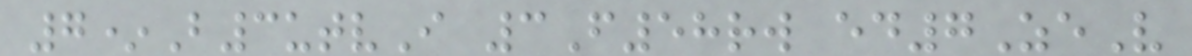7*B3utvI 3F58rw ed7ZeV
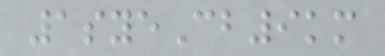1syeCb9km
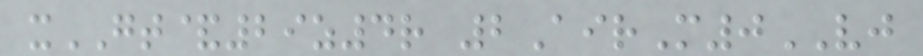xGT&29z4r 2AirM0VJ
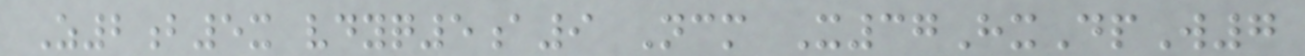Z2b5x vdyq5a9 Ncm X37HxDpW7
